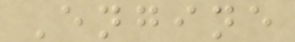Engine
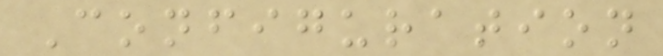Configuration
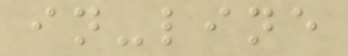in-line
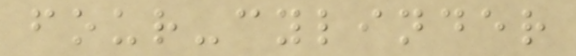four-cylinder
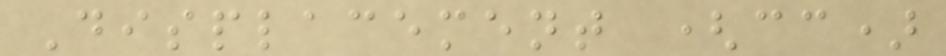Displacement (cc)
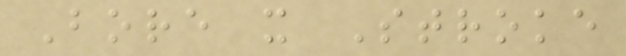Bore x Stroke
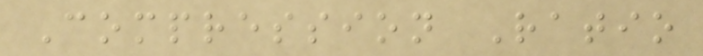Compression Ratio
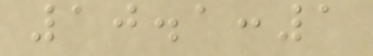10.1:1
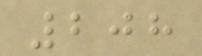208
